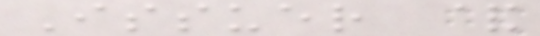Issuer &
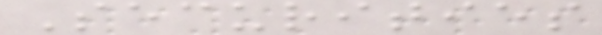Securities
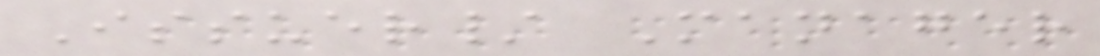Issuer/ Manager
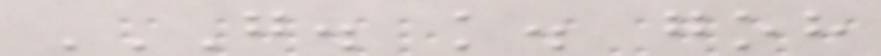G. K. GOH
